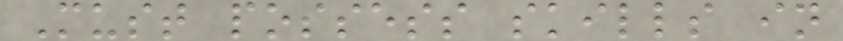Must possess skills in
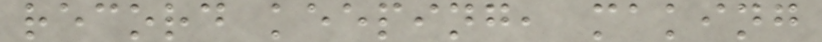record keeping, making
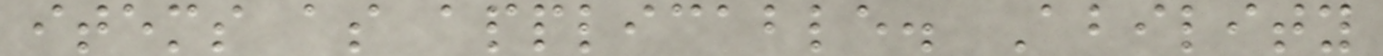items as applicable. Ability
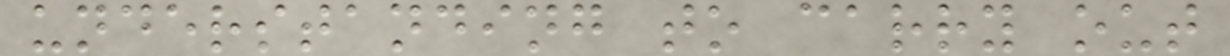understanding to carry out
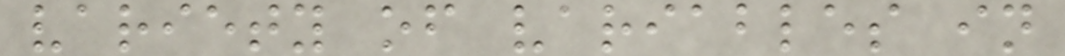variety of variables in
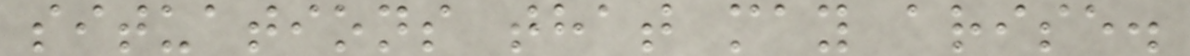situations that may arise.
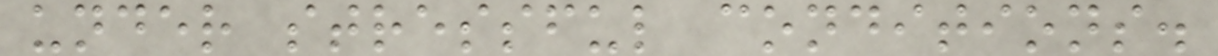under stressful conditions.
